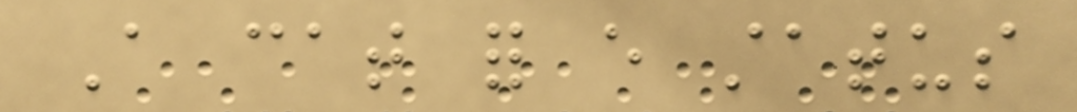A cat for every status
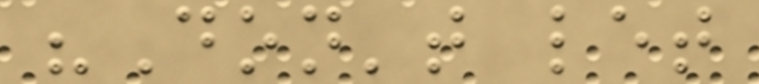"Don't let
